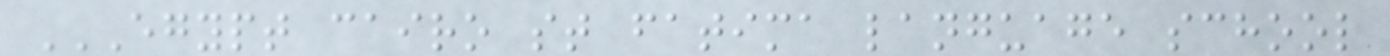EGYPT CAIRO ST FATIMA LANGUAGE SCHOOL
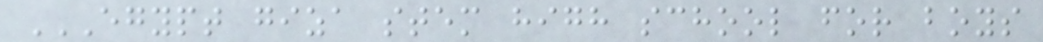EGYPT GIZA STEM HIGH SCHOOL FOR BOYS
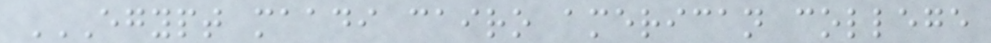EGYPT MAADI CAIRO AMERICAN COLLEGE
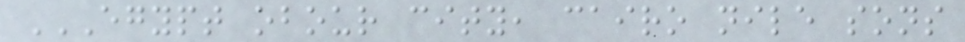EGYPT OBOUR CITY, CAIRO NILE SONS
